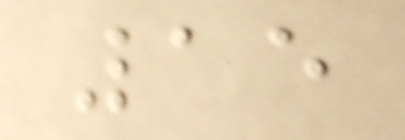15
